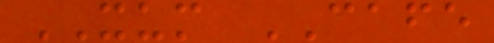XUM CAFE
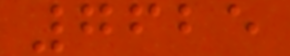7625
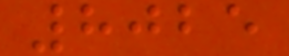8025
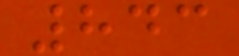843
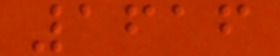1616
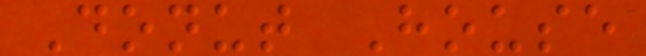Donut House
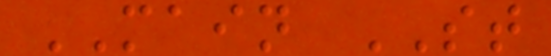MAIN ST
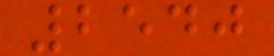2540
